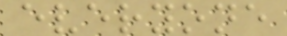everyone
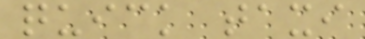quick taxi
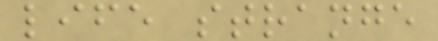life strange
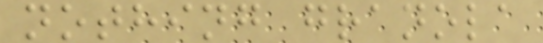nothing granola
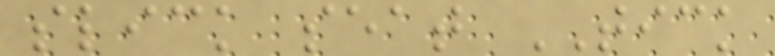slick seat TICK
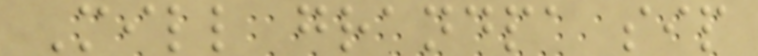Mill grandpa sip
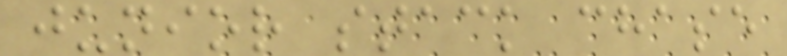junior stack chase
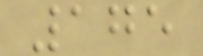175
